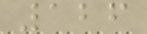126
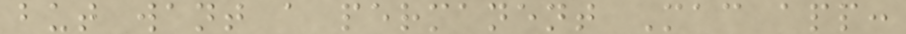but want a permanent Mac app:
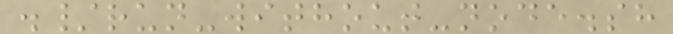./run-without-node.sh
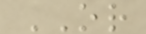OR
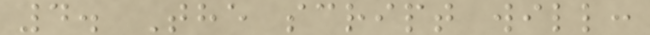4. The script will:
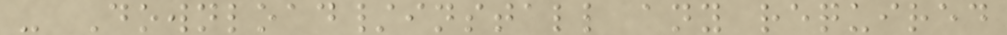- Download/install any required
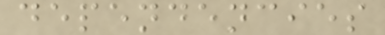dependencies
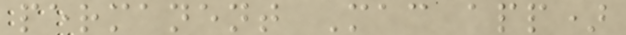permanent Mac app)
